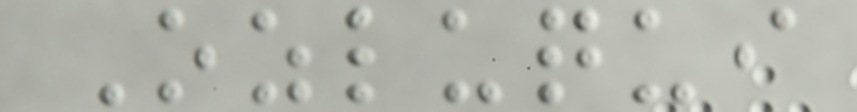Ozluqui
